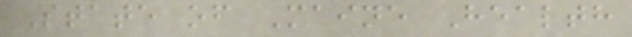State of Maine Health
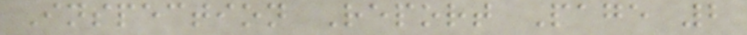Inspection Report Page 2
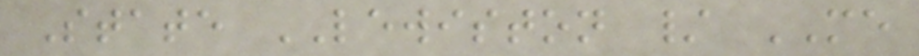State LEWISTON / ME
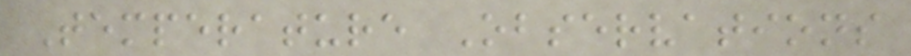Temperature Observations
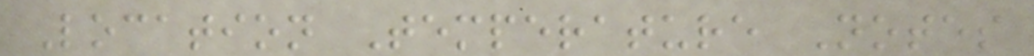Location Temperature Notes
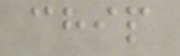chip
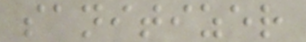sanitizer
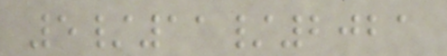5/11/2021
